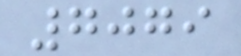7079
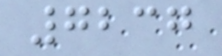7237
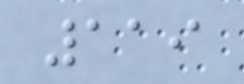119
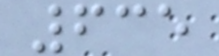635
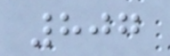807
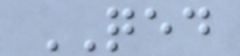QED
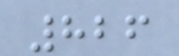826
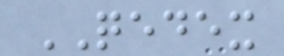QEDEX
